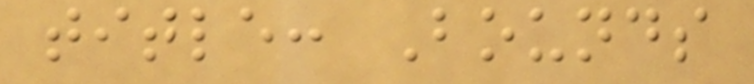title: Bounds
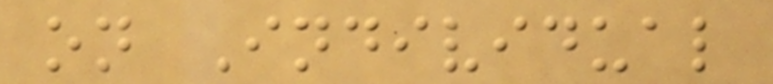on Individual
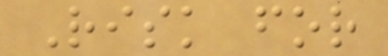Risk for
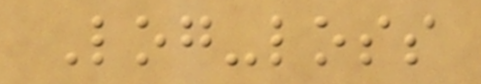Log-loss
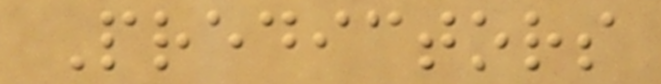Predictors
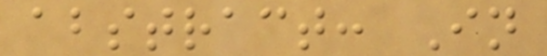abstract: In
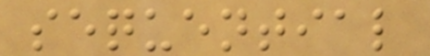sequential
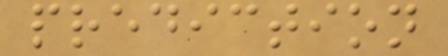prediction
